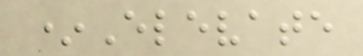*Elevate
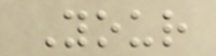Your
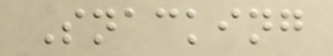Snacking
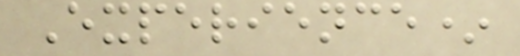Experience*
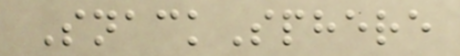SnackSphere
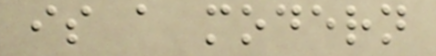is a modern
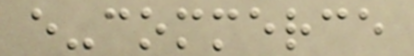e-commerce
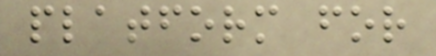platform for
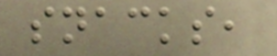snacks,
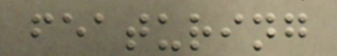featuring
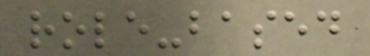role-based
